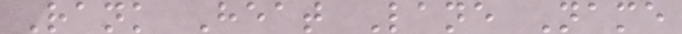Rank Heat Lane Name
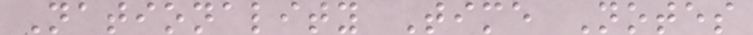Nationality Time Notes
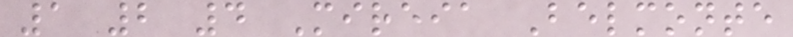1 2 4 Mireia Belmonte
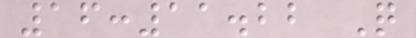16:11.22 Q
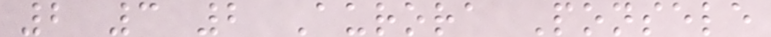2 3 2 Aurora Ponsele
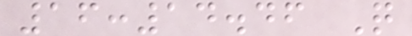16:14.46 Q
